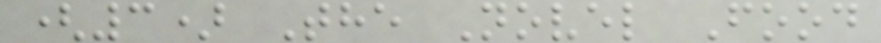(3) The Novel Food
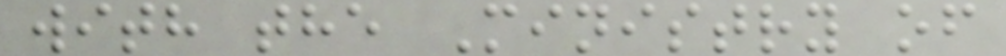with the Ministry of
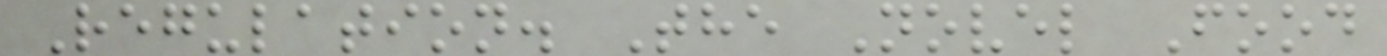Regulation. The Novel Food
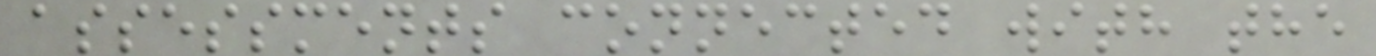assessments connected with the
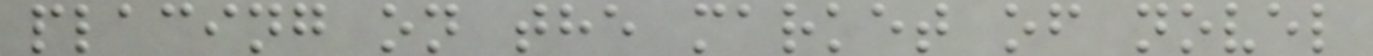placing on the market of novel
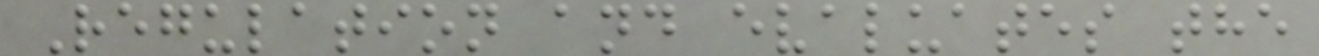Regulation and evaluates the
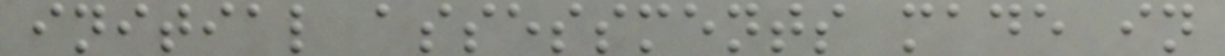initial assessments made in
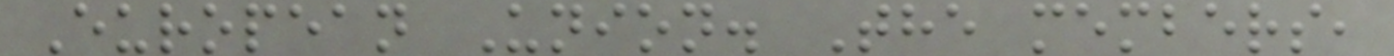European Union. The members,
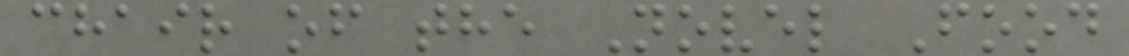chair of the Novel Food
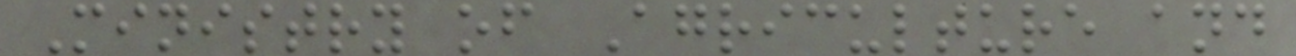Ministry of Agriculture and
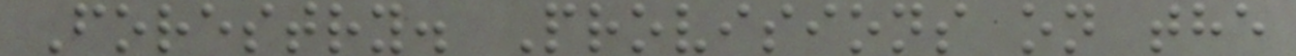Forestry. Provisions on the
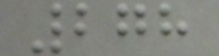278
